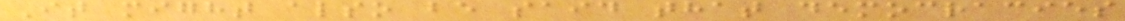It might also be said that democracies
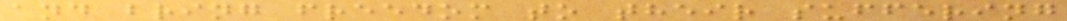and bring freedom to their suffering
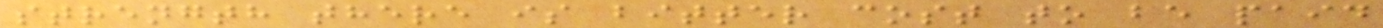strength there is bitter cost to be paid
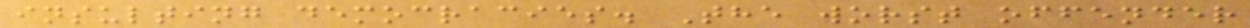insulting democracies. The worst offender
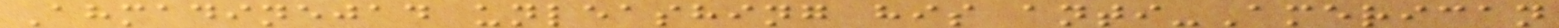Ahmadinejad unleashing his anti-American
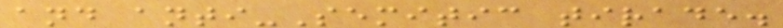and anti-Semitic tirade.
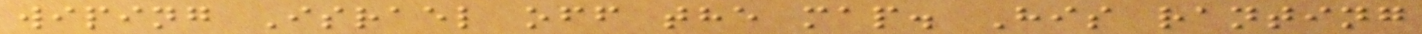wiping Israel off the map. His ranting
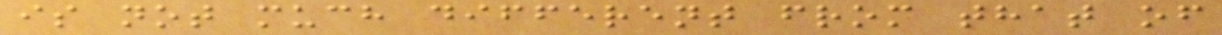is not much different from that of
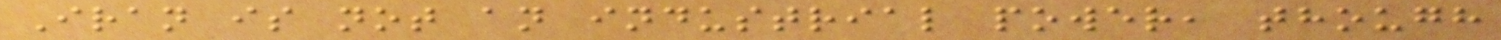Iran is not an industrial power, though
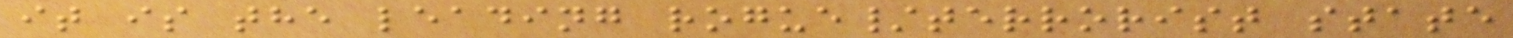it is the leading rogue/terrorist state
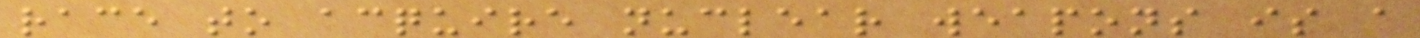race to acquire nuclear weapons is a
